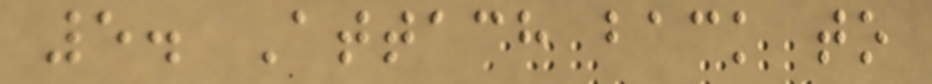5. Attach back to
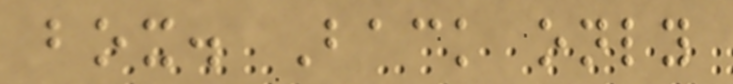box. Back only
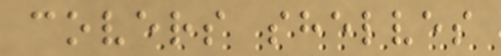covers shelves
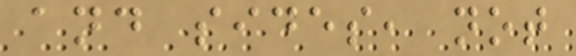and sides, not
